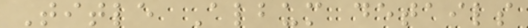Title Album details
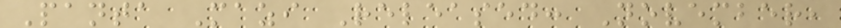Panta Mazi Released: November,
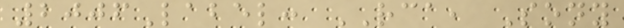2006Label: RCA, Sony
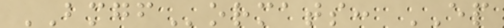BMGFormats: EP
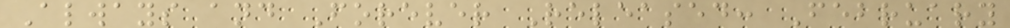Always and Forever Released: February
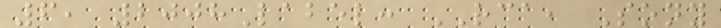6, 2008Label: RCA, Sony
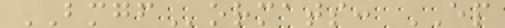BMGFormats: EP
